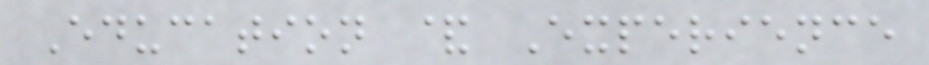Education & Experience
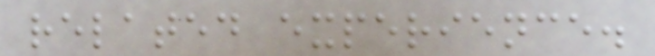related experience.
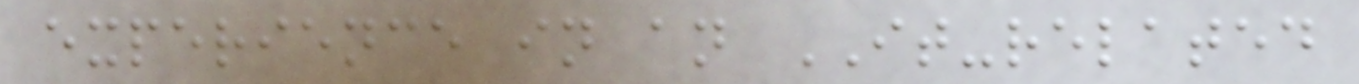experience in an IT-related
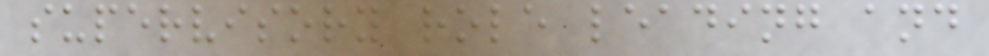supervisory role leading and
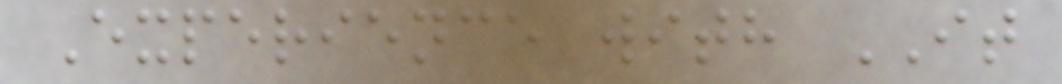Experience with IT
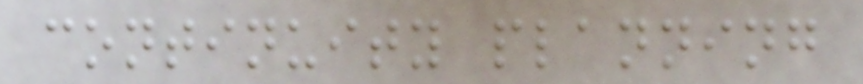continuity planning
